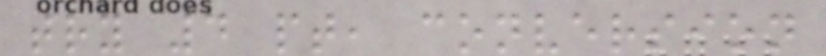try 4 pt, conversion
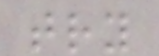try
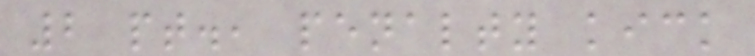2 pt., penalty kick
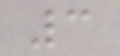3
